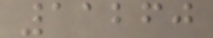11260
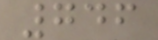746
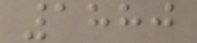1880
